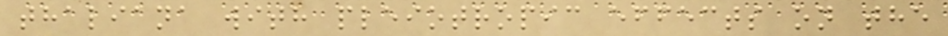thaliana with pleiotropic effects on the
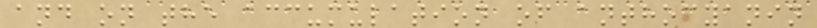and on the accumulation of anthocyanin
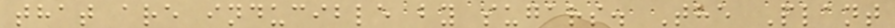that are inducible by sugars. The Plant
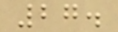27.
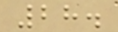28.
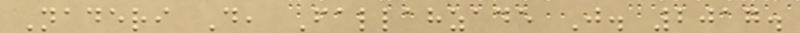Naderi D, Fallahzade J. 2017.
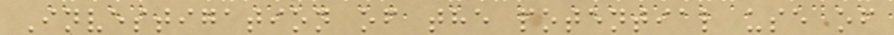Investigation of the potential use of
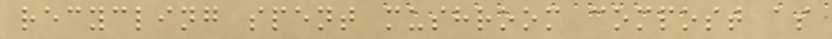recycling spent mushroom compost as
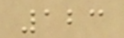123
